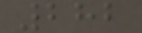282
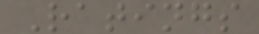Ratings
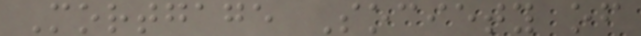Mortgage Society of
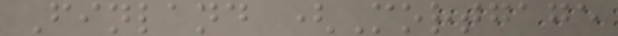Finland (Mortgage
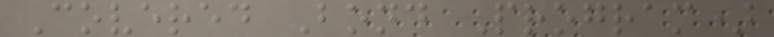Covered Bond Program)
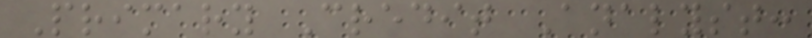Primary Credit Analyst:
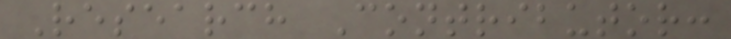Research Contributor:
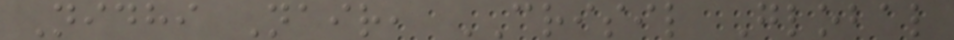Nidhi Nair, CRISIL Global
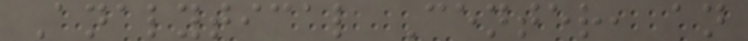Analytical Center, an
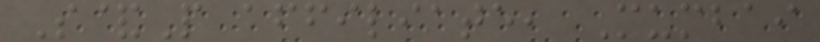S&P affiliate, Mumbai
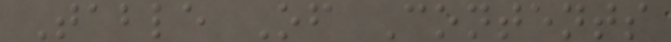Table Of Contents
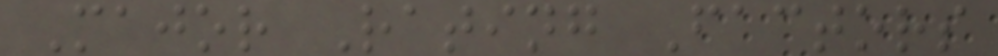Major Rating Factors
